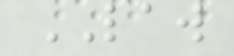LAW
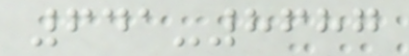641-8687
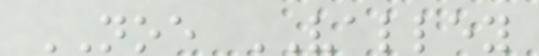NOE VALLEY
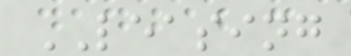LEASING
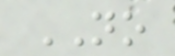NO
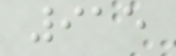915
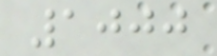1000
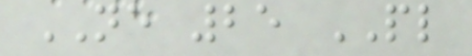NE 25 PL
